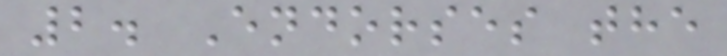2. Endorses the
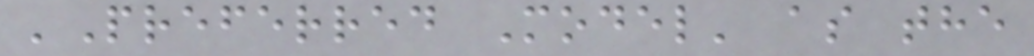'Preferred Model' as the
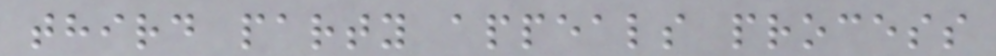third party appeals process
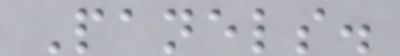Panels.
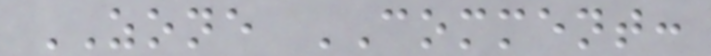ZONE COMMENT:
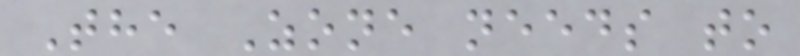The Zone needs to
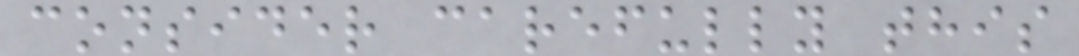consider carefully this
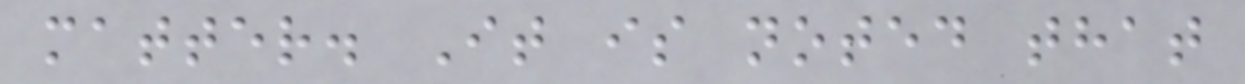matter. It is noted that
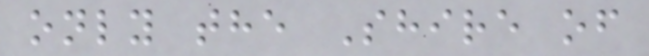only the Shire of
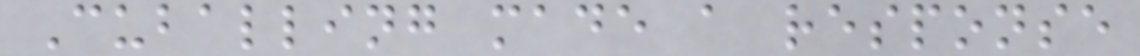Cuballing made a response
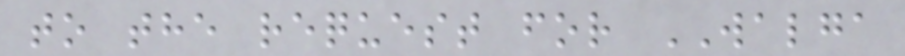to the request for WALGA
